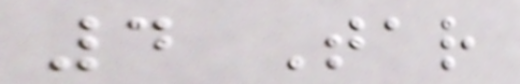4 Tar
